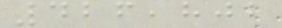426,802
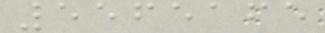5565165
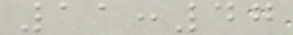11:47
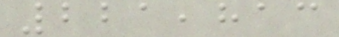221,813
